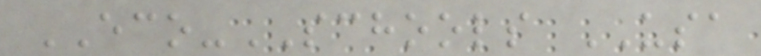ECO-SCHOOLS USA
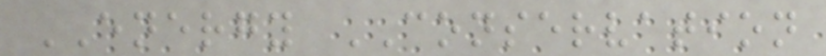ENERGY CONSERVATION
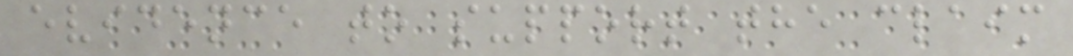evidence to support the claim
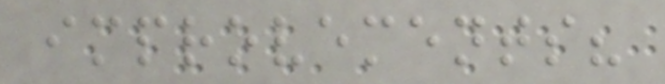improvements?
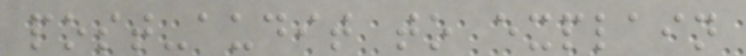post-audit to explain
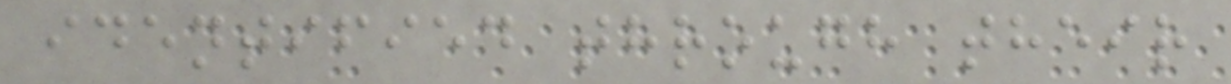identified through their
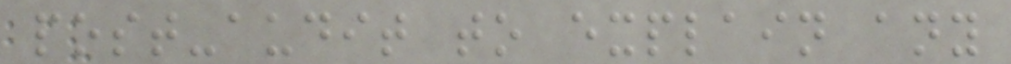post-audit to explain any
